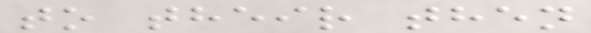to their then
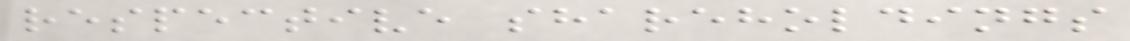respective shareholdings
